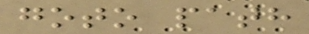goto path
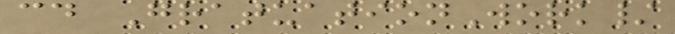cd GratuationWork/
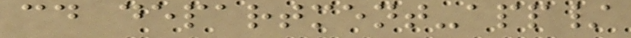cd department-app/
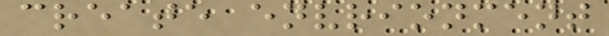create envrionment
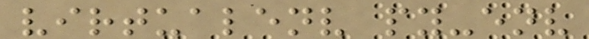virtualenv py-env
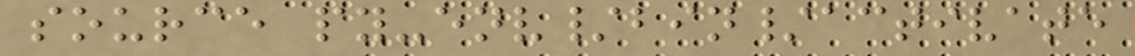source py-env/bin/activate
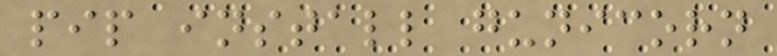pip install gunicorn
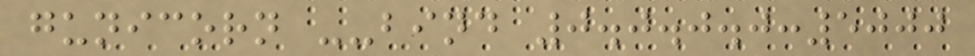gunicorn --bind 0.0.0.0:5000
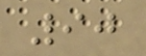90
